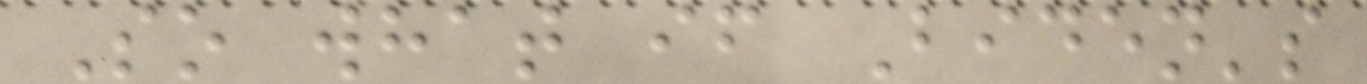So what if Biden's
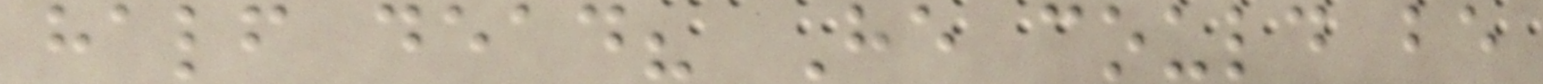half dead? He could be
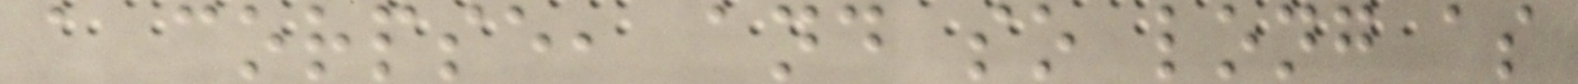a corpse, and so long as
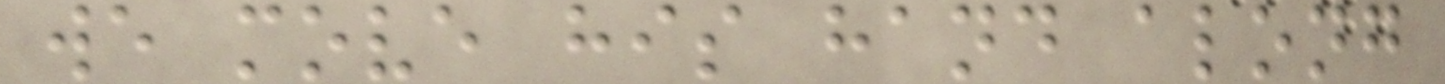we move his hand along
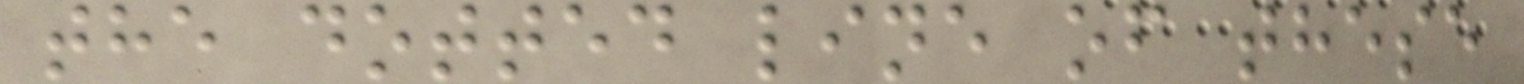the dotted line of these
